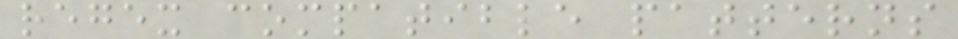regex compatible patterns
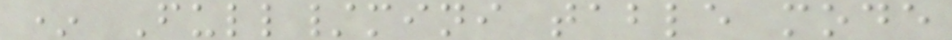* Full/mini table mode
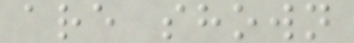are shown
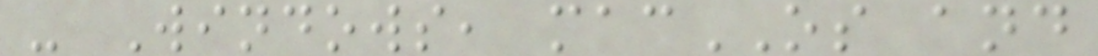- Windows, macOS and
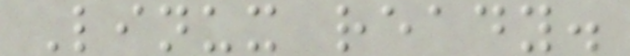Linux ready.
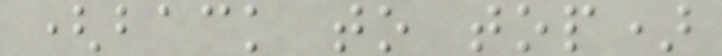(back to top)
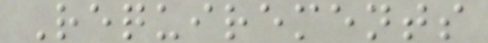Requirements
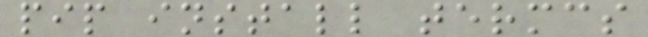pip install termcs
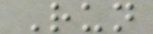Run
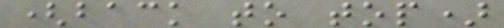(back to top)
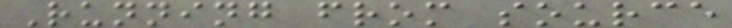Running from source
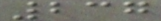237
